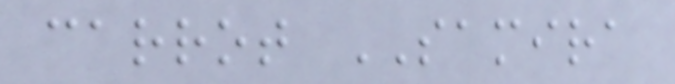carrot SAMIRA
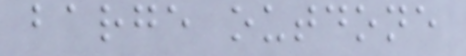barge outdone
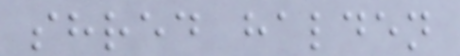shred halden
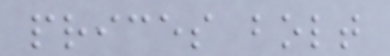prices bolt
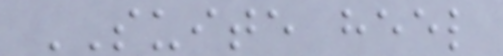SUITE heel
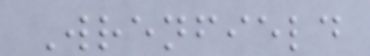Wrenfield
